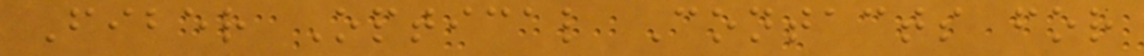Fiber Optical Contacts for
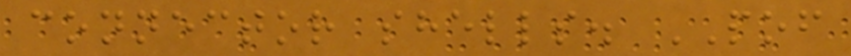connector shells. POF
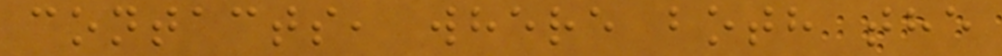contacts, where both the
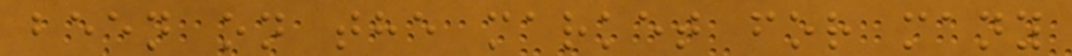been on the market for many
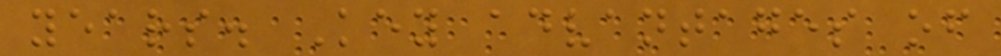years. Key advantages of
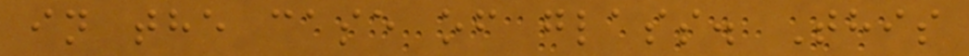in the case of glass. This
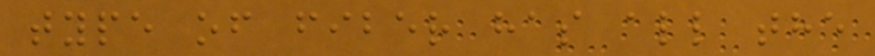type of fiber has all the
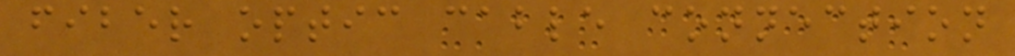fiber optic cable connection
